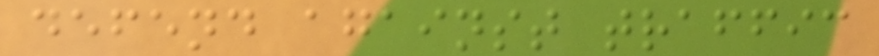defend against traffic
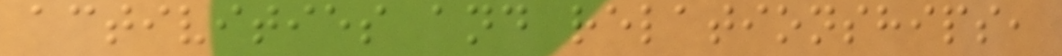activities and relationships,
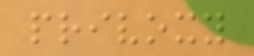privoxy
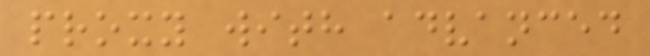proxy with advanced
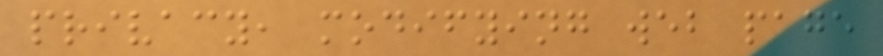privacy, modifying web page
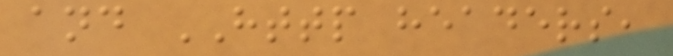and HTTP headers,
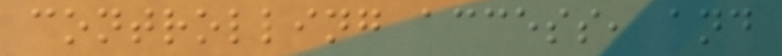controlling access, and
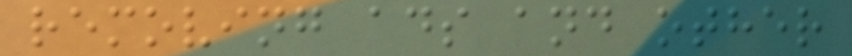removing ads and other
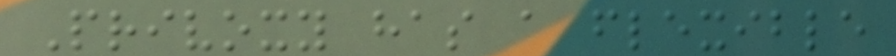Privoxy has a flexible
